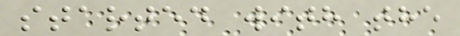started with the
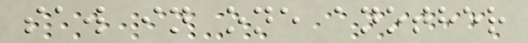saw in one another
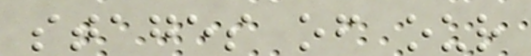stages of our
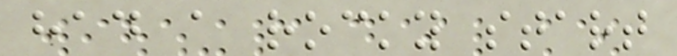had a rocky start
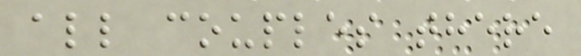all couples there
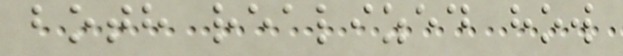both realized how
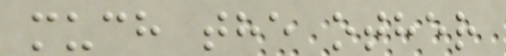much the other
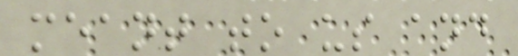meant to us and
